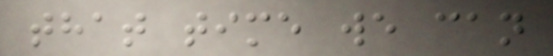that time we can
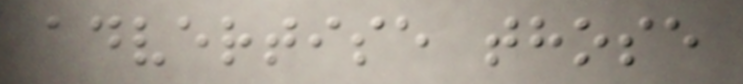advertise those
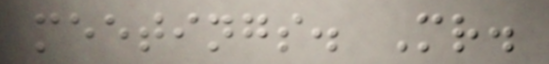meetings. Mr.
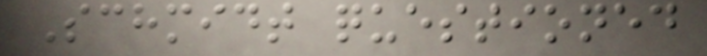Schmidt questioned
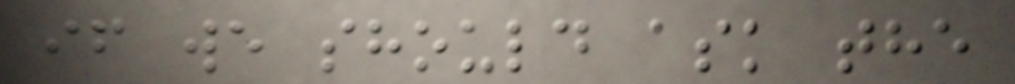if we should ask the
